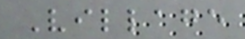Village
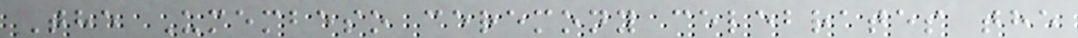The Umembeso ceremony celebrates the
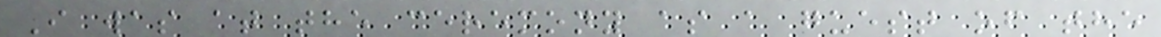I was at the ceremony as a guest of the
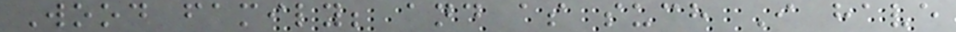Wood family; and as such I have
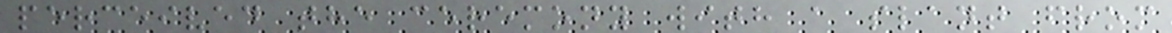perceived the ceremony with a slant from
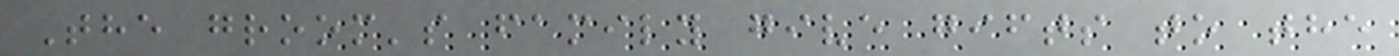The groom's family give gifts to the
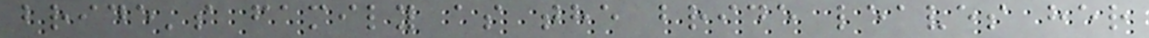bride's family as the bride leaves her
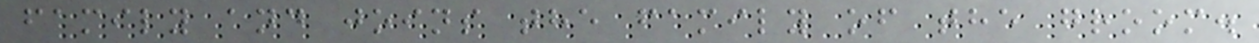family and joins the family of the groom.
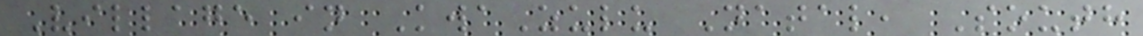Village in KwaZulu Natal, South
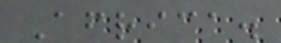Africa.
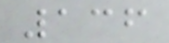136
